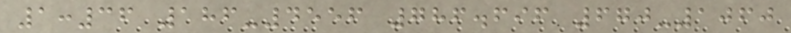1:36 186-4556 786.696 670-1060
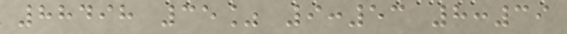88498 35% 9:53 8:39
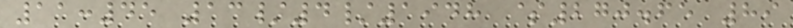11:45 13/4/1948 $270.65 89
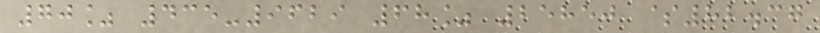70% 435-9629 68% 25850 $82.37
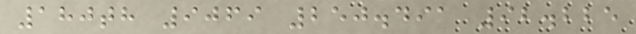180th 9069 250.491 92.225
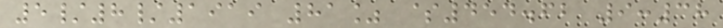5/8/1919 81% $454.62 9:38
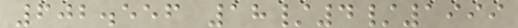602.556 18/4/1999
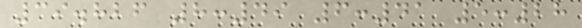39.826 8:49 6:41 5:28
